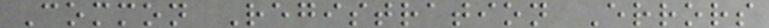Common Registration Errors
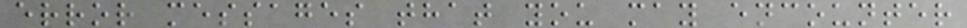error messages that you may encounter
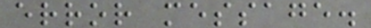error message.
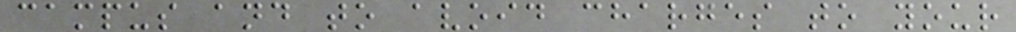campus and to avoid charges to your
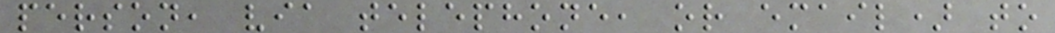person, via telephone, or email) to
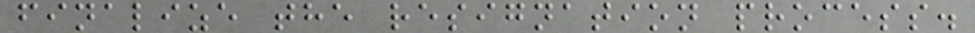finalize the resignation process.
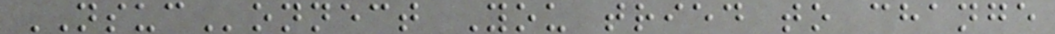NSUConnect You tried to change
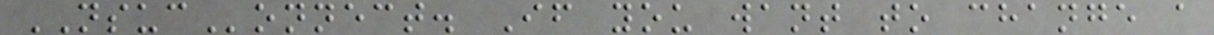NSUConnect. If you want to change a
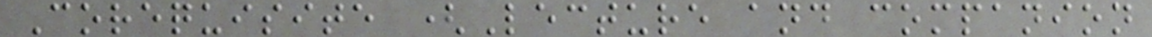Corequisite (Lecture and companion
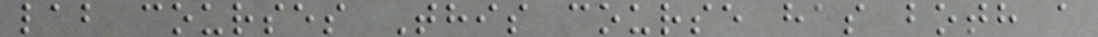lab courses This course has both a
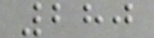280
